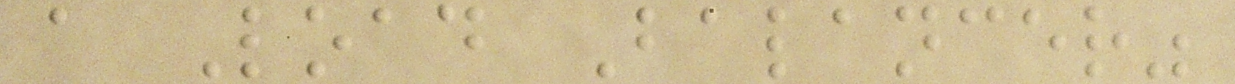a Load Balancer"
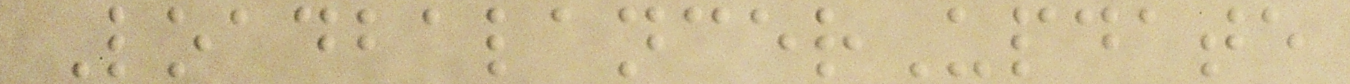LoadbalancerUpdate
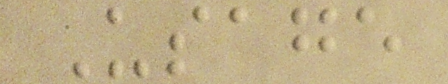Usage
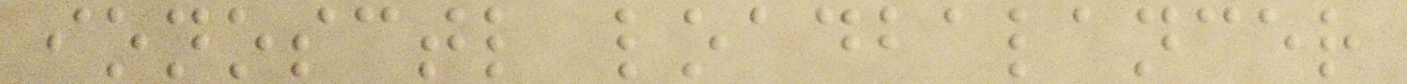ionosctl loadbalancer
